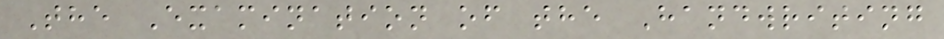The Examination of the Handwriting
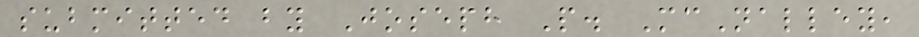submitted by Joseph P. McNalley,
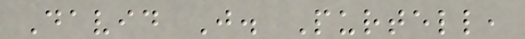David J. Purtell,
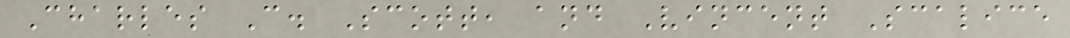Charles C. Scott, and Vincent Scalice
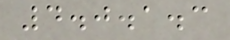4.0.1.3
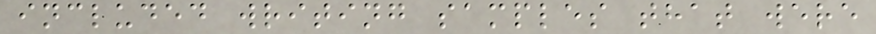included writing samples that were
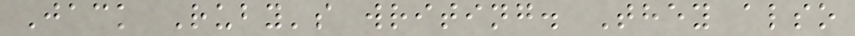Jack Ruby's writing. They also
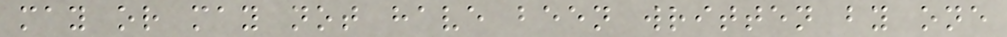may or may not have been written by one
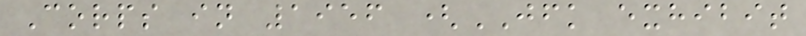Corps in 1956 (JFK exhibit
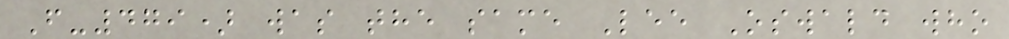F-479) was the same Lee Oswald who
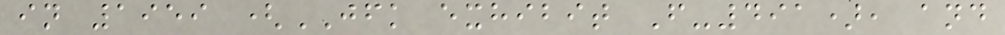in 1959 (JFK exhibit F-491), and
